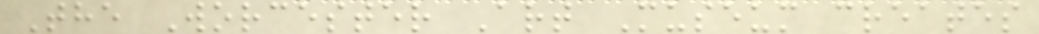The Worcester Art Museum creates
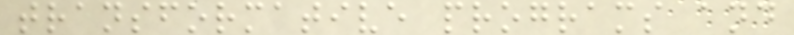transformative programs and
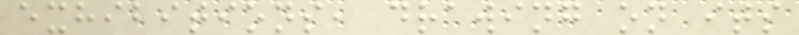exhibitions, drawing on its
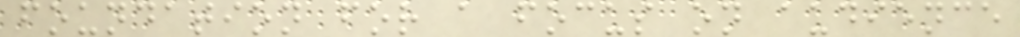foundation for a focus on audience
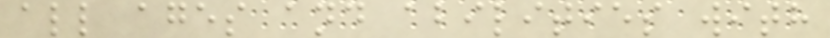all ages and abilities with
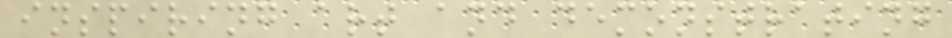inspiring art and demonstrating
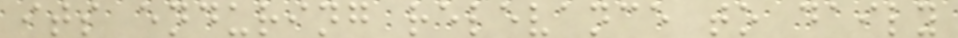its enduring relevance to daily
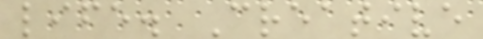life. Creative
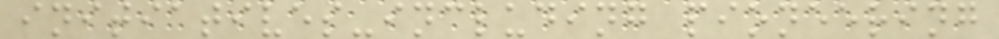initiatives-including pioneering
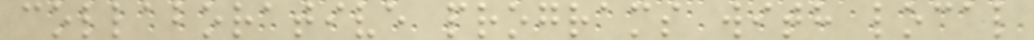collaborative programs with local
